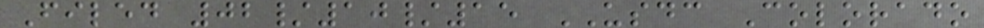Filed 02/10/15 USDC Colorado
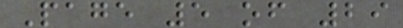Page 5 of 29
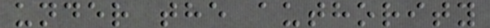under the authority
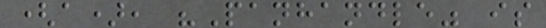(a), "Panhandle" is
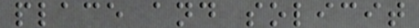place and solicit
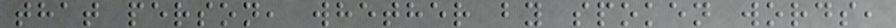that person, whether by spoken words,
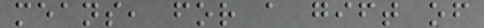means, for a gift of
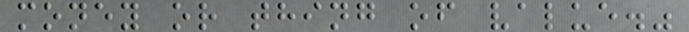money or thing of value."
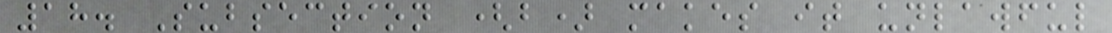18. Subsection (b) makes it unlawful
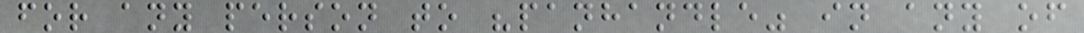for any person to "panhandle" in any of
